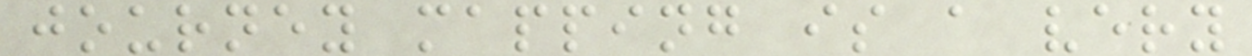journey mapping is a very
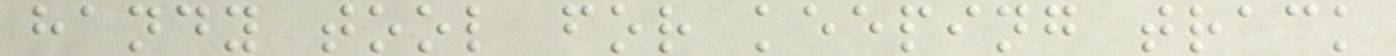handy tool for keeping track
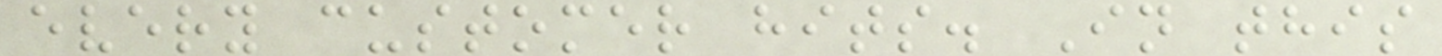every customer hits. In this
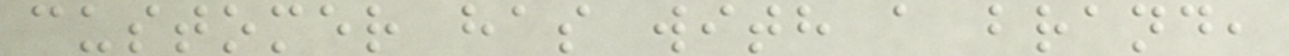customer has with a brand,
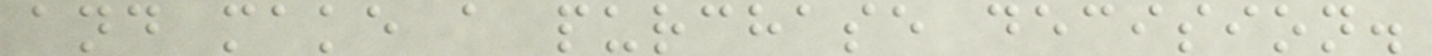and make a purchase decision.
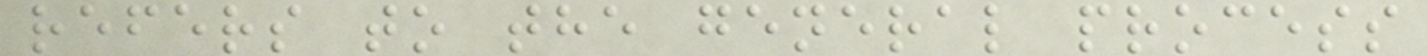refers to the general process
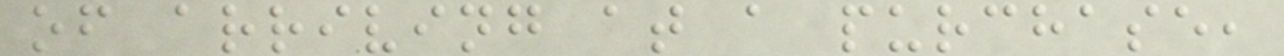of arriving at a purchase,
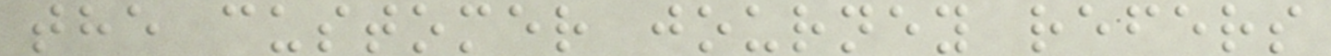the customer journey refers
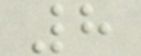8
